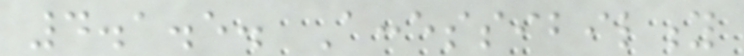4.1.5. Accessibility
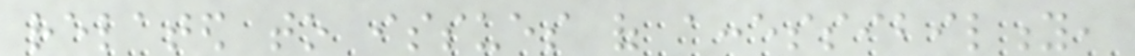related to issues of accessibility,
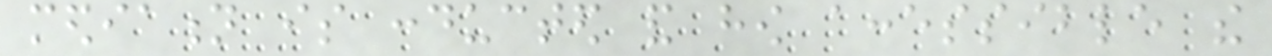mediation is conducted and how accessible the
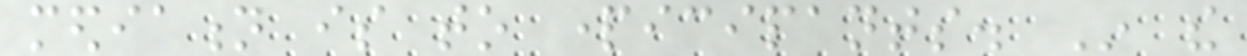mediation is to participants. In the
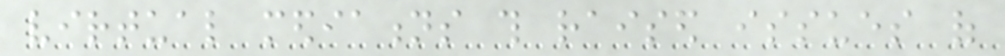virtual mediations this raised issues of
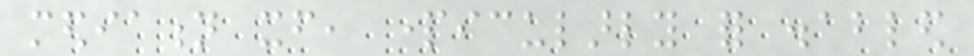mediation itself, particularly for disabled
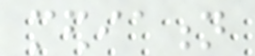mediation
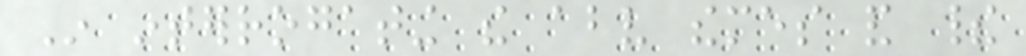In interrogating the above themes and their
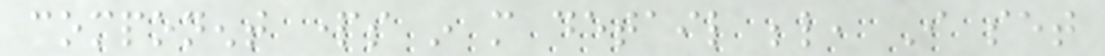component parts in more detail below, I set
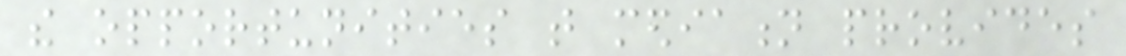the opportunities that mediation provides
